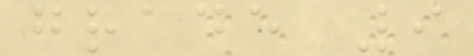grade 9
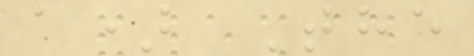a) The
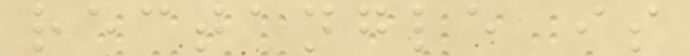rectangle is
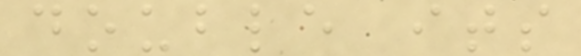double its
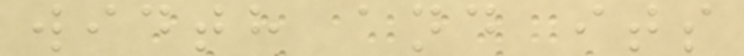width and its
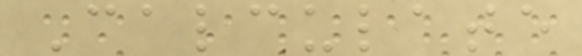Calculate
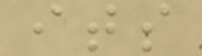its
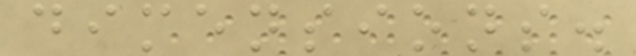dimensions.
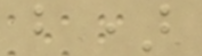b)
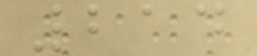214
